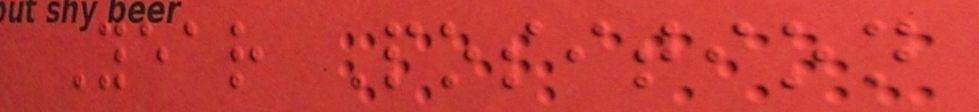Year Position
